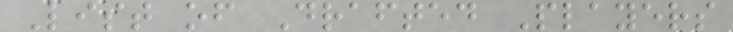List of Drafted Players
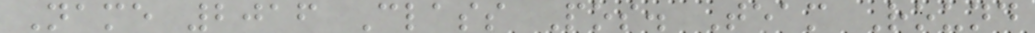Name 2016 Class Pos. Team Round
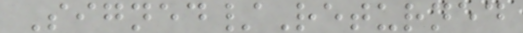Signed/Returned
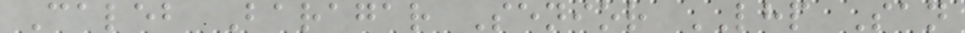Caleb Baragar Senior LHP San
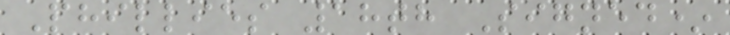Phillies 18th Signed*
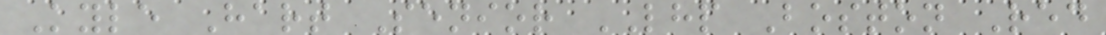Kyle Hart Senior LHP Boston Red
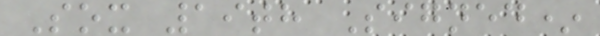Sox 19th Signed*
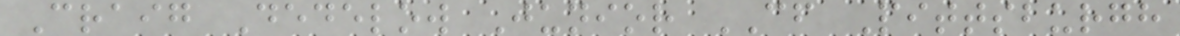Craig Dedelow Junior CF Pittsburgh
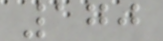170
